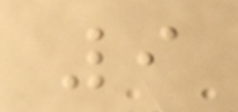9
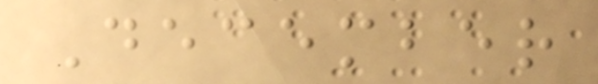December
